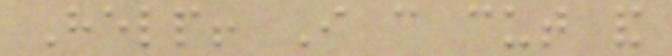Help! I can cut and
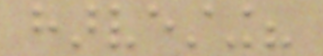harvesting?
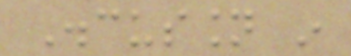Discussion in
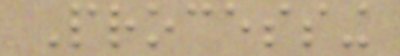Processing
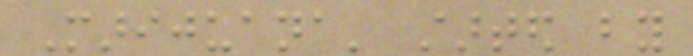Marijuana' started by
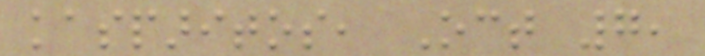kasparitos, Oct 7,
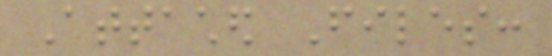Attached Files:
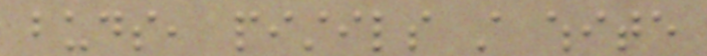buds, pistils still white
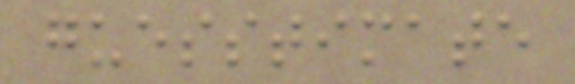guesstimate
